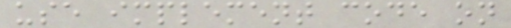use implement code on
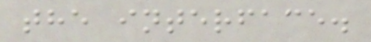the interface.
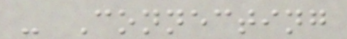- Connecting
